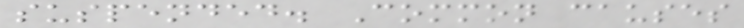suspended. Common causes
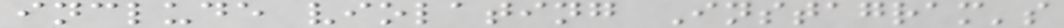include violating Instagram's
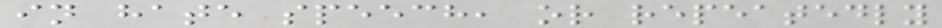in hate speech, or repeatedly
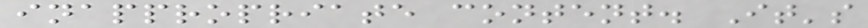inappropriate content. It's
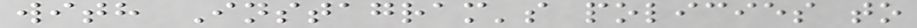with Instagram's policies to
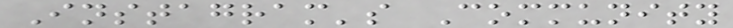Instagram's Community
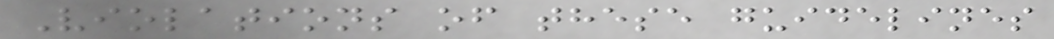Violations of these guidelines
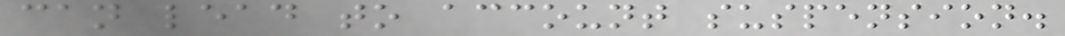can lead to account suspension.
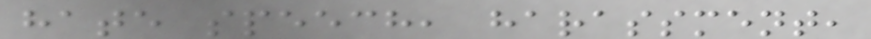hate speech, harassment,
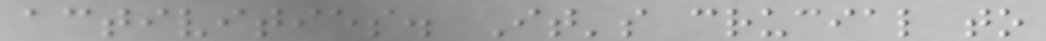activities. It's crucial to
